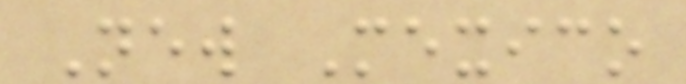New Mexico
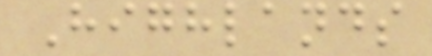Highlands
